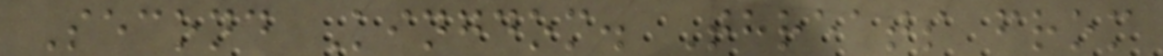Second Kingdom. Threats from
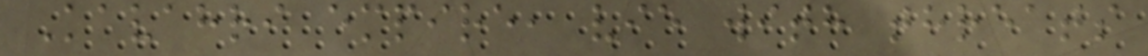Kavahri empire, vie with threats
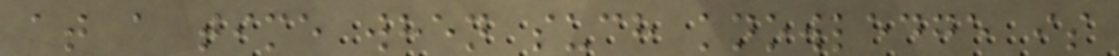at a time when such knowledge is
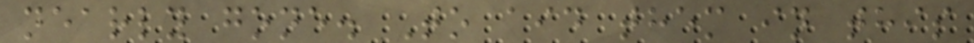nearly gone. To aid them in this
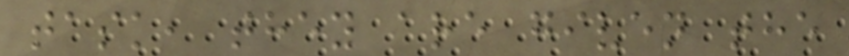task, they are given the
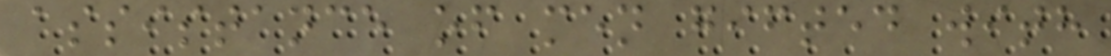assistance of men gifted with
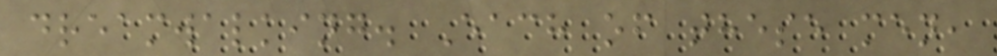dreamwalking. Each of these men,
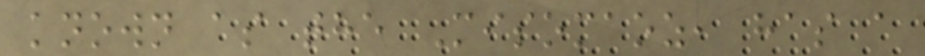known as the Misomaoz, has a
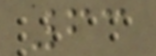63
